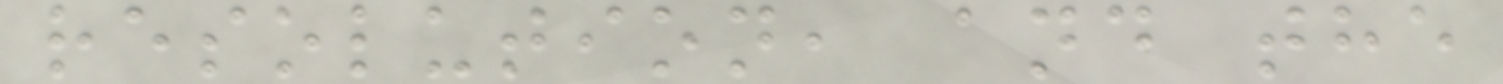resolution, and the
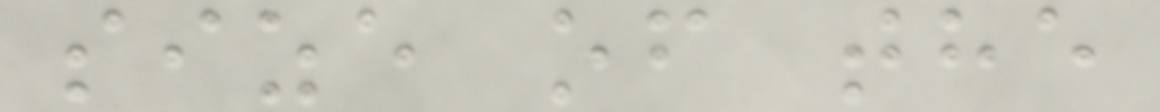size of the
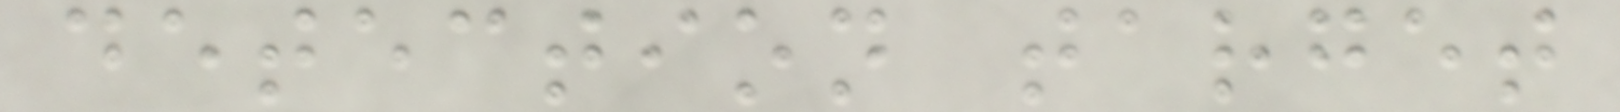detection target
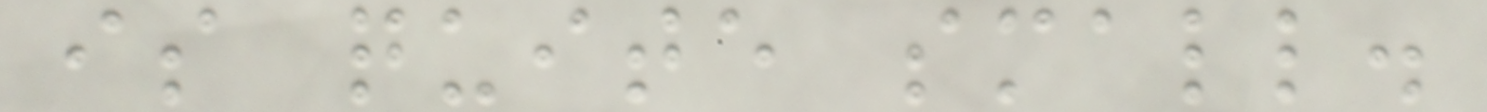is quite small.
